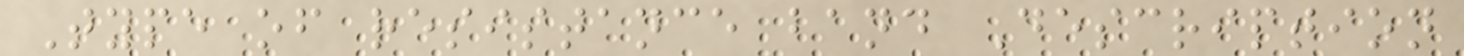Type of resistance band Description
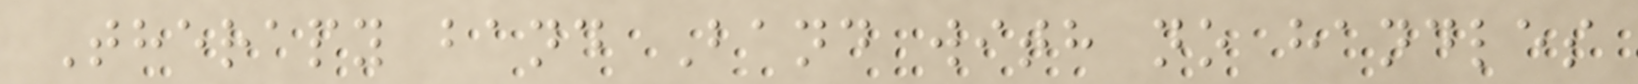Therapy band Band with no handles
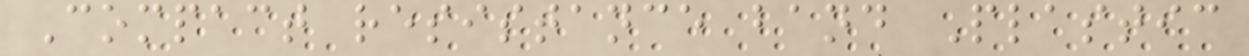Compact resistance band Plastic
